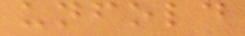unfold
